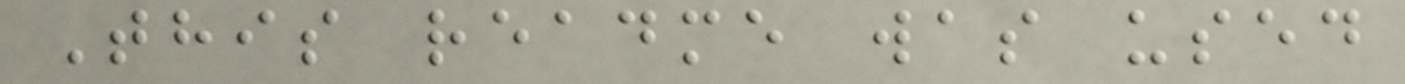This readme was used
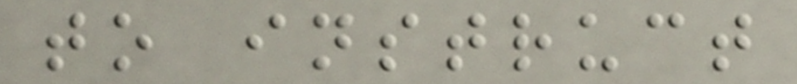to instruct
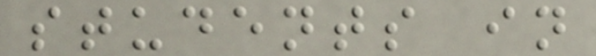students in
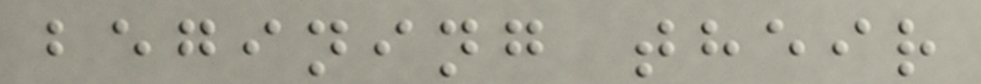begining their
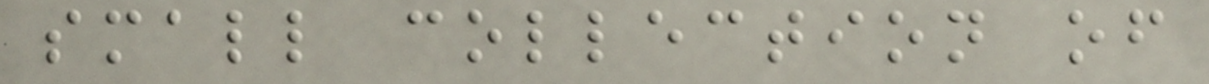small collection of
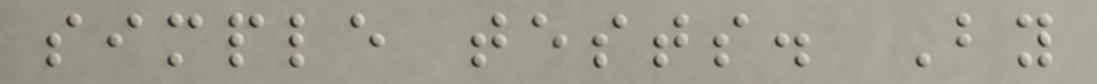simple tests. By
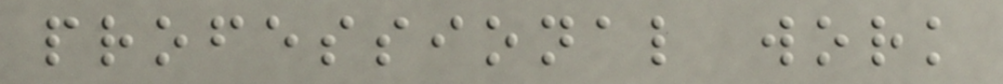professional work
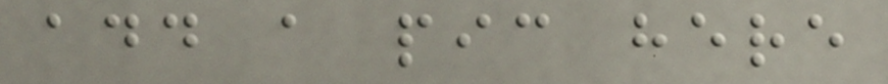add a pic here
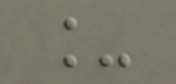_
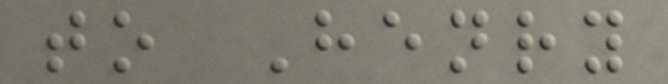to Henry
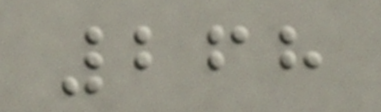268
